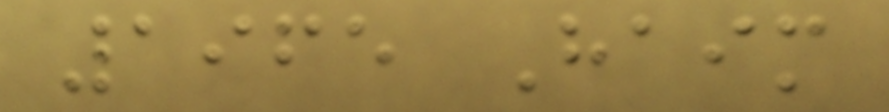1965 Haim
